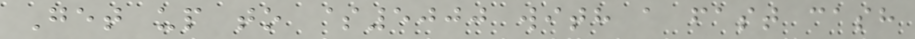Get up to $5000 with a fast cash
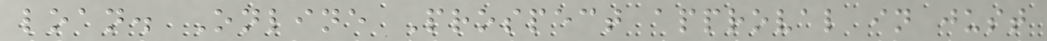loan. Online Prospect approval in just
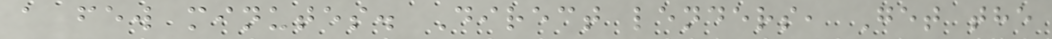a few minutes. Direct lenders, Get the
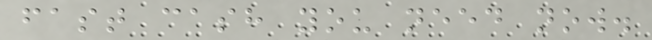fast cash you need now.
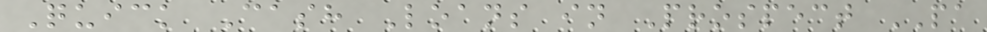Quick Cash Loans in Prospect PA
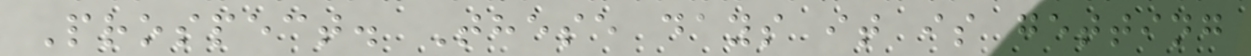Prospect. These days it is getting
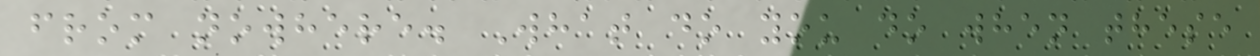from nowhere. What do you do when these
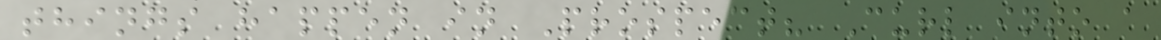things happen in Prospect? Curl into a
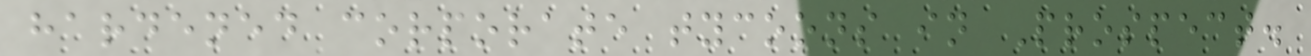hardened corporate tycoons in Prospect.
